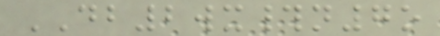DB2wx#n7o
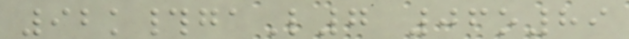92k#gaL7 06o89
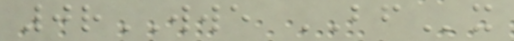0rWWE BFx
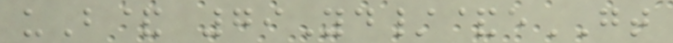uB& 79Yd/&eGT
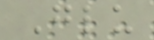Glu
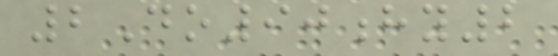2Do90hy2
